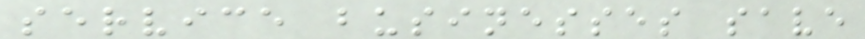service businesses save
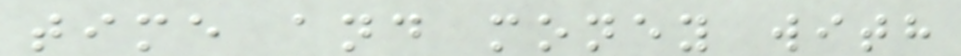time and money with
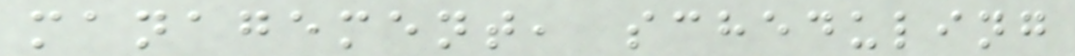management, scheduling
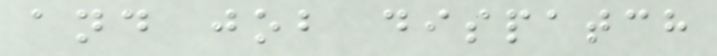and job dispatch
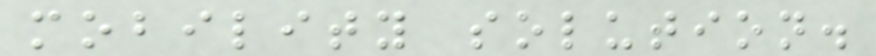mobility solution.
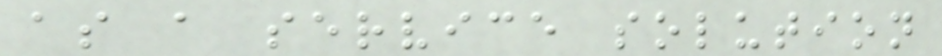as a service solution
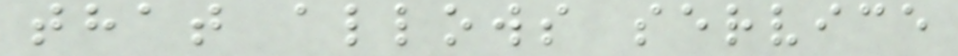that allows service
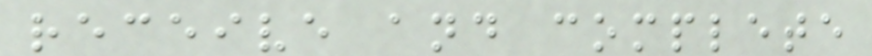receive and complete
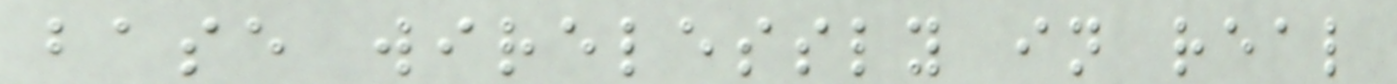base wirelessly in real
